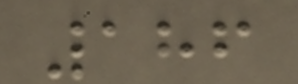186
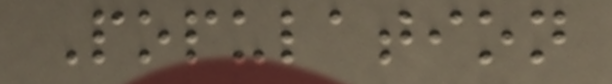Population
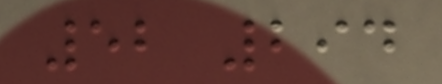52 294
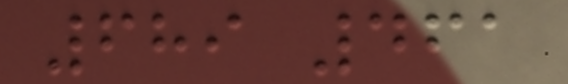689 461
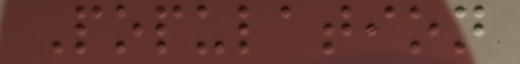Population
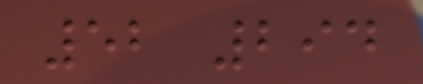52 294
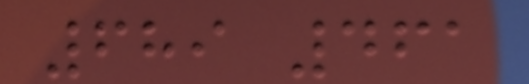689 461
